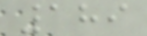189
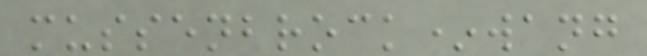mussenbrock*wang
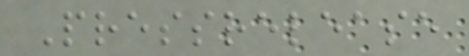Pressrelease
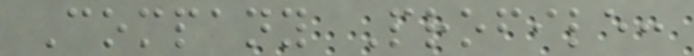Company Profile:
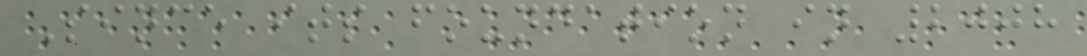Since its foundation in 2008
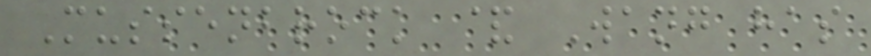Mussenbrock & Wang has
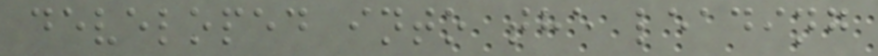developed into the leading
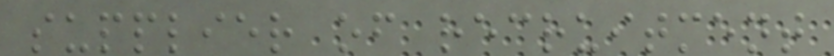supplier of recruitment
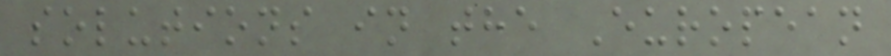solutions in the European
